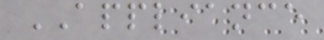APPLIANCE
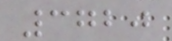3720
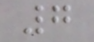7
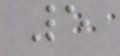5
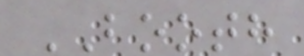BOOTH
